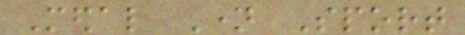Medal Name Sport
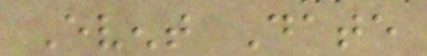Event Date
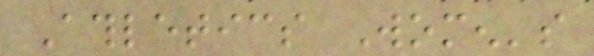Athletics Women's
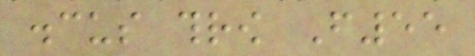discus throw F55
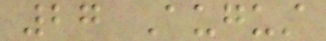27 August
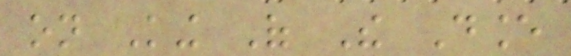on King Of The Dance
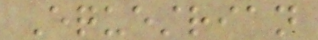Equestrian
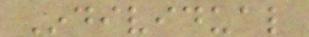Individual
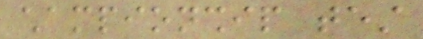championship test
